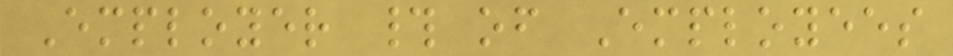Employer # of Employees
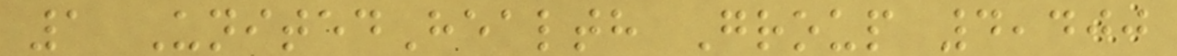1 UnitedHealth Group 4,400
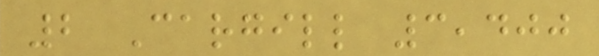2 Cargill 3,400
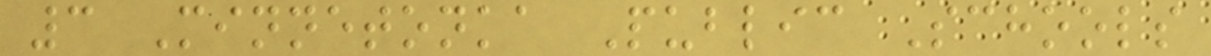3 Minnetonka Public Schools
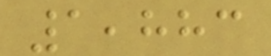1,883
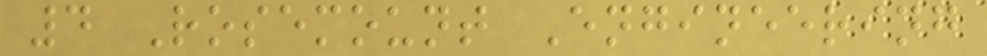4 Rosemount Engineering
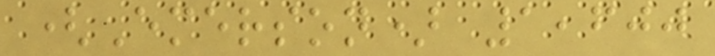(Emerson) 1,600
